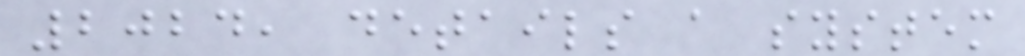2024, details a system
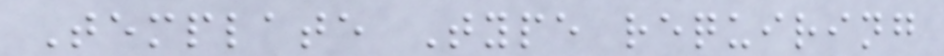Template Type requiring
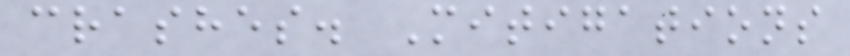crashes. Mitigations
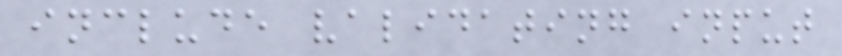include validating input
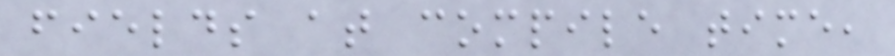fields at compile time,
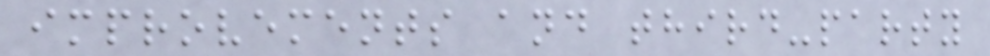improvements and third-party
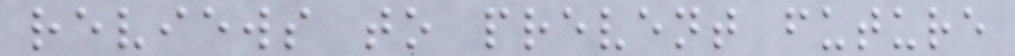reviews to prevent future
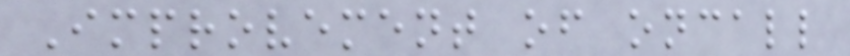Improvement of oncall
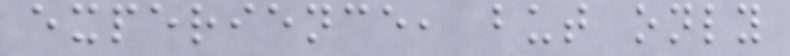experience, but only
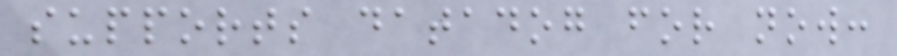supports datadog for now:
